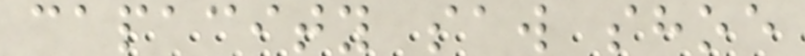capacity saw shoe
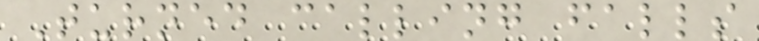Turned calling falls
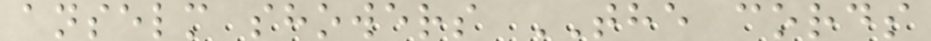anselm showers THE cords
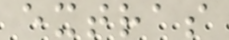extras
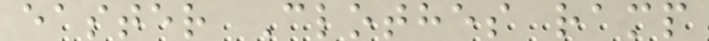easter Clothes ramp
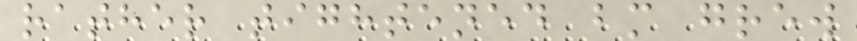rather tightened bm grew
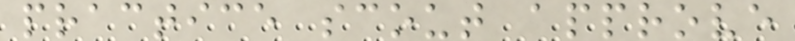practice scout approve
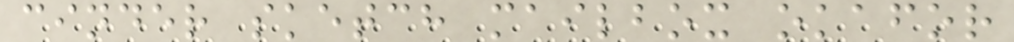cinder sketch mailbox okafor
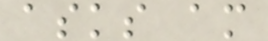asks am
